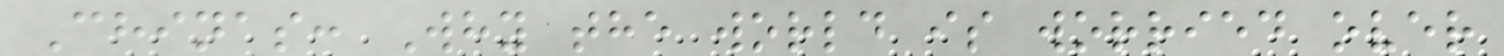Chinas: Why the world is worried over
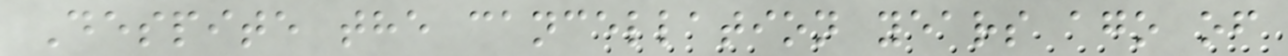Despite the cancellation years ago of
